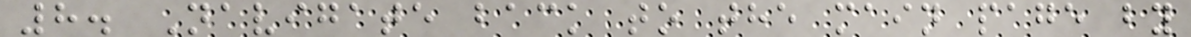8. Navigate back to the main page by
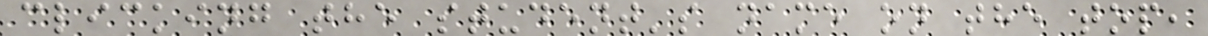clicking the student's name on the top,
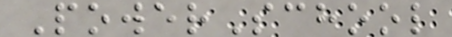PowerSchool
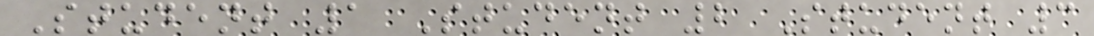Student 1 Student 2 Student 3
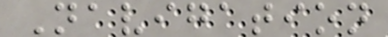Navigation
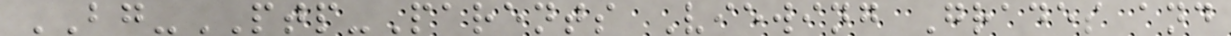BG-PTP-Parents Viewing Grades and
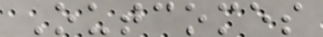Outcomes
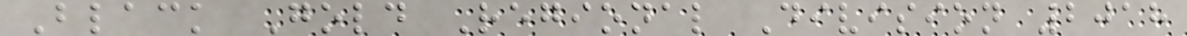Black Gold Regional Division 2018
